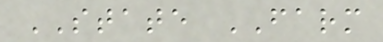STATE FARM
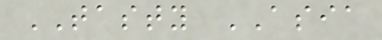TASTY ASIA
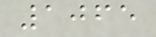1065
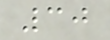30
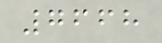7668
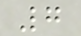7
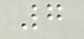7
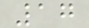17
